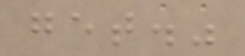get."
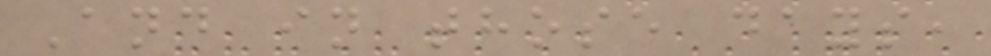And in those days,
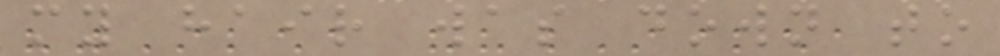my hair was down to
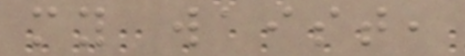my waist,
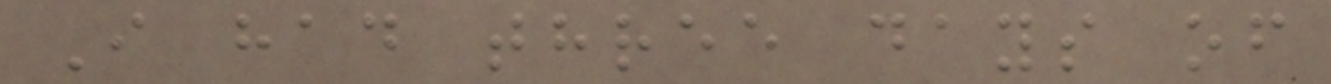I had three days of
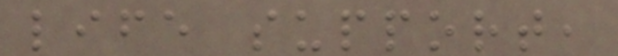life support,
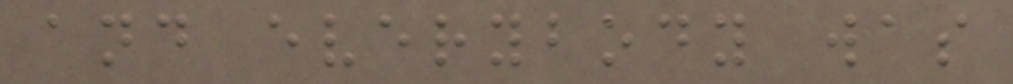and everybody was
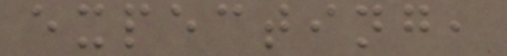expecting,
